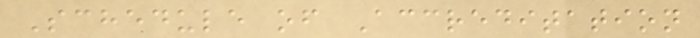Schedule of Accreditation
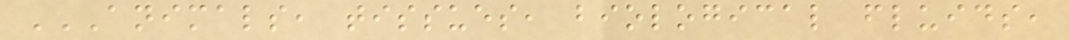ANIMALS, TISSUES, BIOLOGICAL FLUIDS,
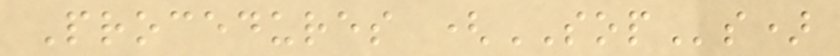Procedures (SOPs)
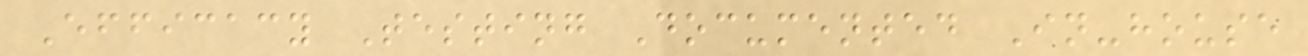Efficacy Testing Documented In-house
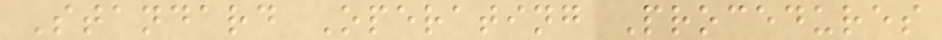Standard Operating Procedures
